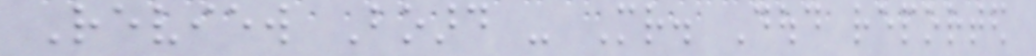Review Board - Mr. Doud reported
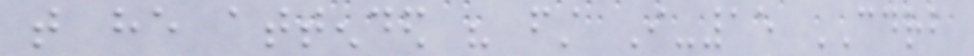that he attended his first I-15 CDRB
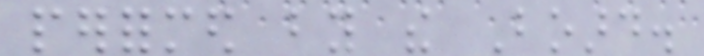performed by the Board.
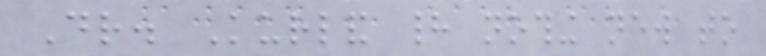Dr. Kurland had nothing new to
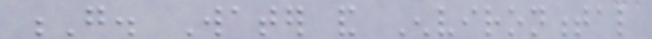G. Water and Environmental
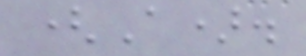(A).
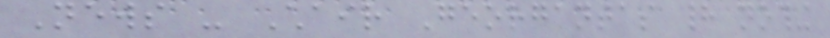News - Chair Georgantas had nothing
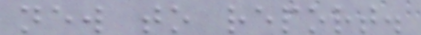new to report.
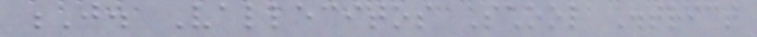J. Vallecitos School District
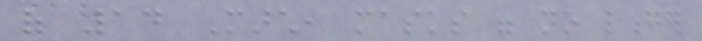of 14 March, masks were no longer
